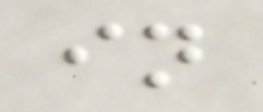in
